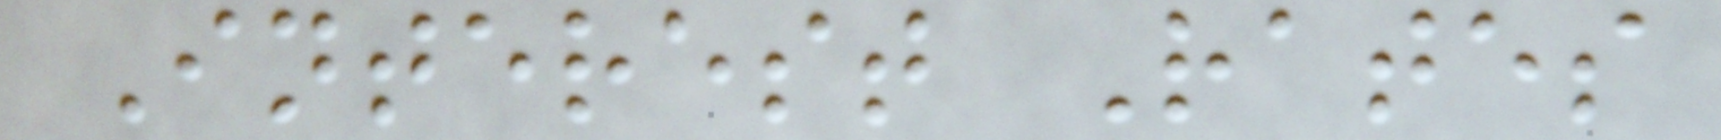Interest Rates
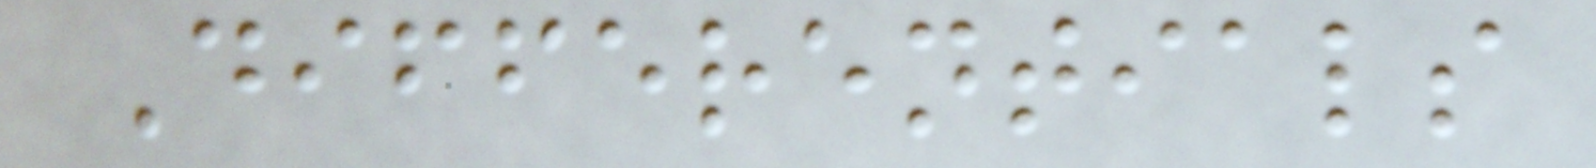Differentials
